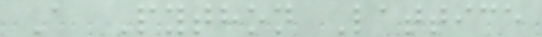A Python Lattice
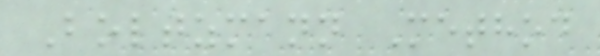Boltzmann Method
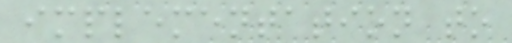implementation to
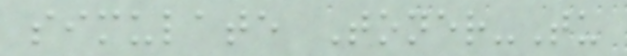simulate Toner-Tu
